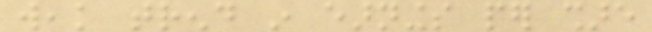weak trend in earnings per share
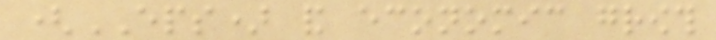(EPS) and economic growth
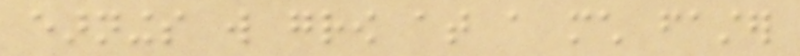earnings will grow at a much faster
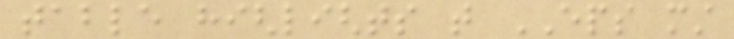table highlights that EPS must
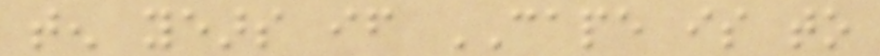ten years if CAPE is to
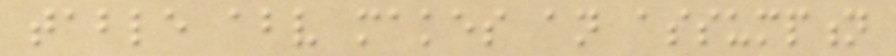table above makes an assumption
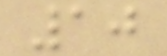10
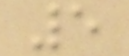5
